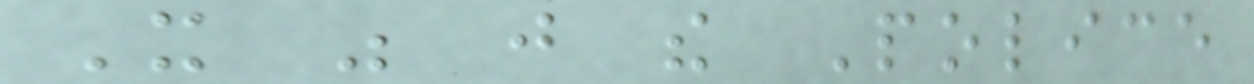It was just the Police
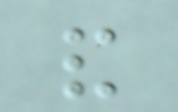and
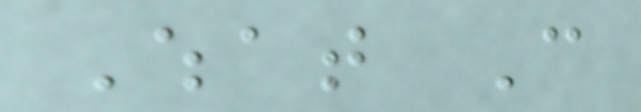What Can
